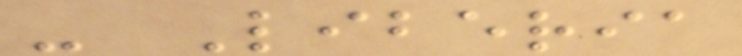- Liberia
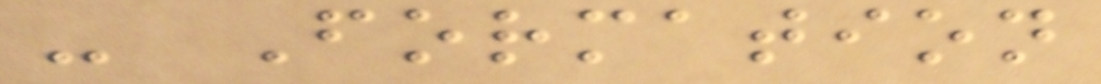- Formation
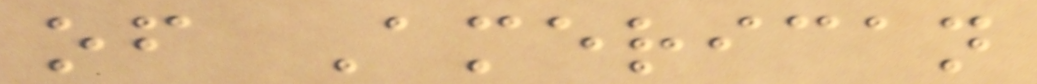of American
